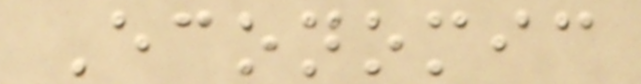Economic
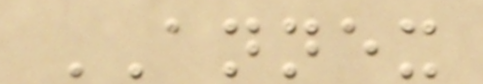ANNEX
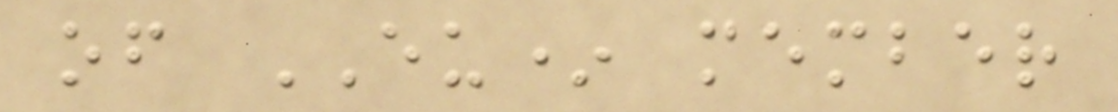of EU* member
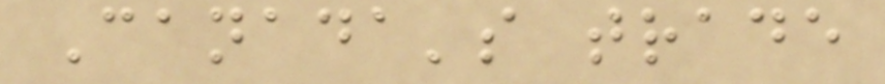Canada's trade
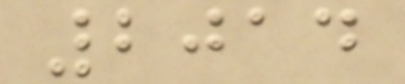2014
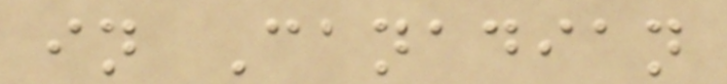in Canadian
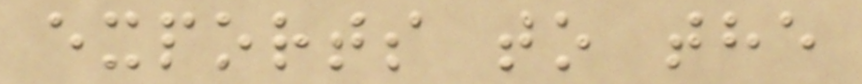exports to the
